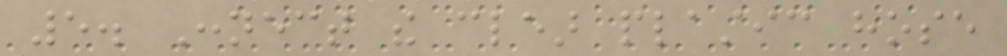5. Connect the clear plastic hose
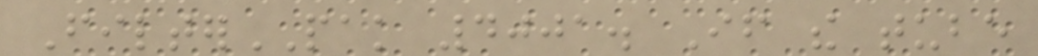FilterPAK 4001. If the tube
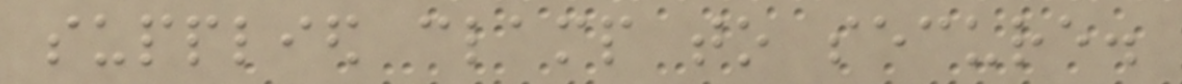supplied clamp to secure.
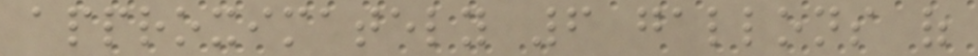approximately 6 gallons of
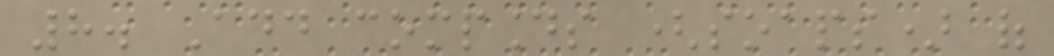8. Add compounds (soaps) of
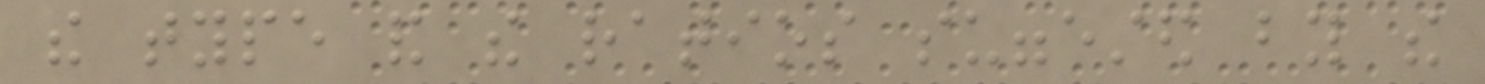the type and the ratios suggested by the
